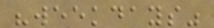"weekdays"
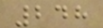248
